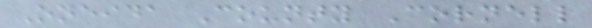Oneida County Cornell
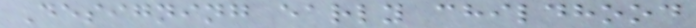Designing early childhood
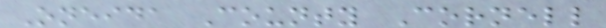Oneida County Cornell
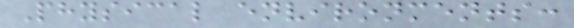Physical environments:
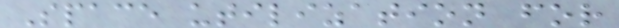Space utilization for
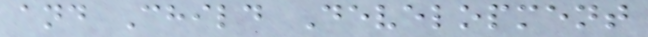and Child Development
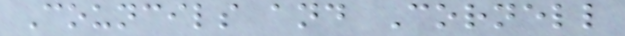Councils and Cornell
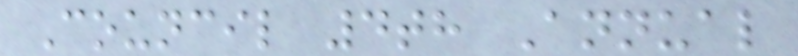Council 4th Annual
